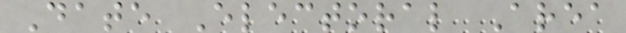Date Electoral Area
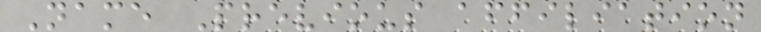Name Previous affiliation
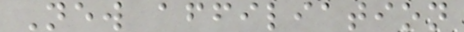New affiliation
